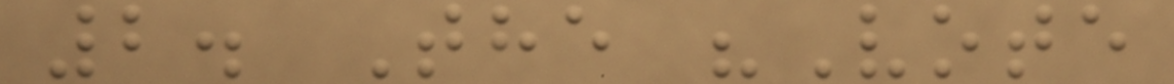2. The "Vote
